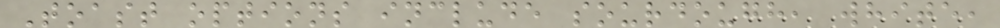Toast options include sourdough, white,
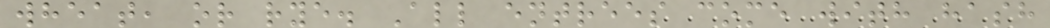wheat, or rye. All entrees come with hash
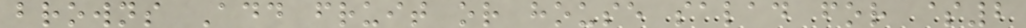browns Add fruit or house salad for $2
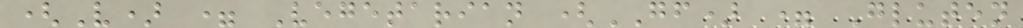(V) = Vegetarian (GF) = Gluten
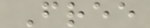Free
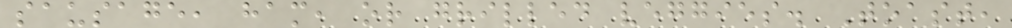sausage, ham, or grilled veggies. Toast,
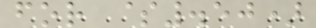for $.50)
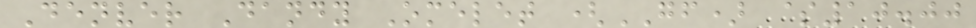Denver Dandy Omelet (GF) $10.00
